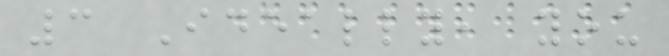3 Ideally, you
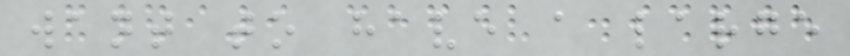want to have a large
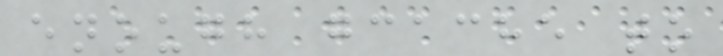enough gcache to
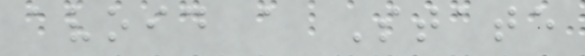avoid a State
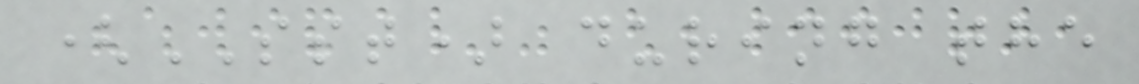(SST) during the
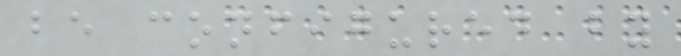be configured by
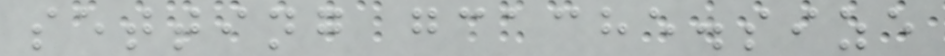setting gcache.size
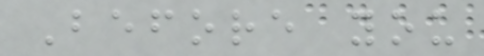Before you
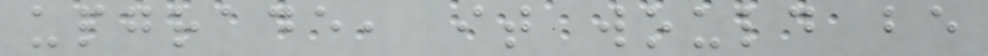upgrade, it would be
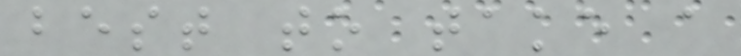best to take a
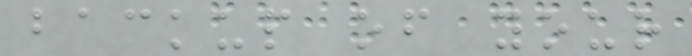backup of your
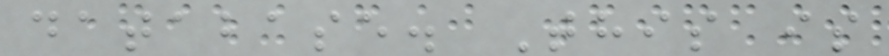database. This is
